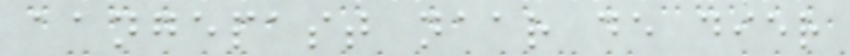aangepast naar de dier
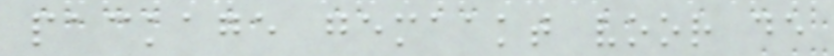package gemaakt voor de
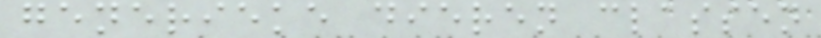generieke dieren classen
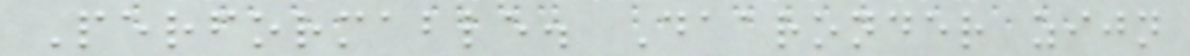Performable. Daaronder zijn
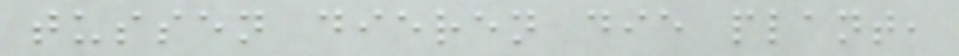tussen dieren die plant,
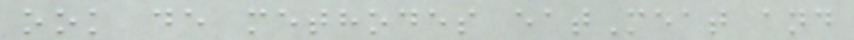ook de methodes eatMeat and
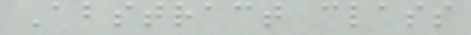Abstract class
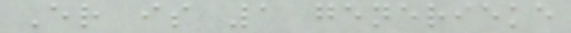Er is 1 generieke
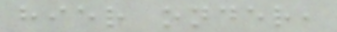hier onder,
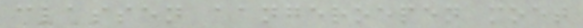classen aangeroepen moet
